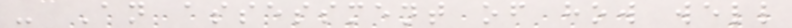- An assessment of how well
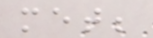met;
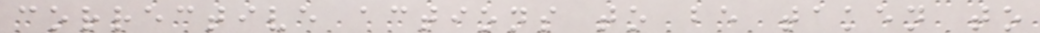corrective actions to be taken to
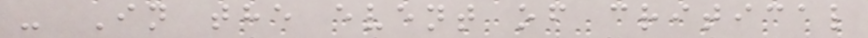- In the event of critical
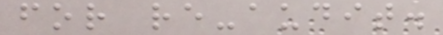for re-audit.
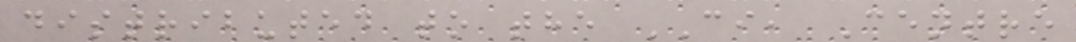distributed to the CI, Centre
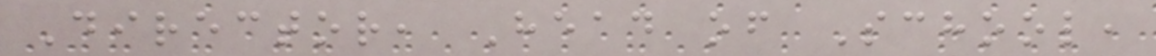Director, Head of School,
